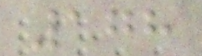178
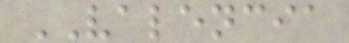VALENCIA
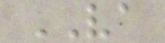VA
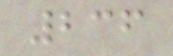236
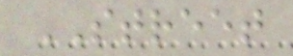STREET
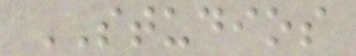STUDIOS
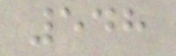548
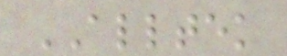ALLTEK
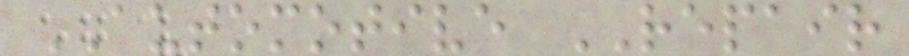AUTOMOTIVE REPAIR
